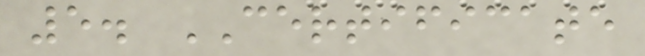5. CERTIFICATE
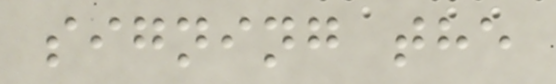signing the
